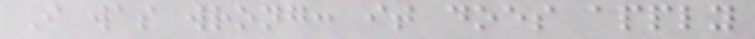I was wrong: it does apply
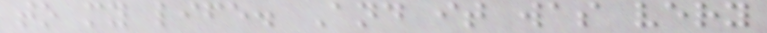to my life. And it was very
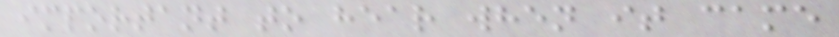important to hear when it came
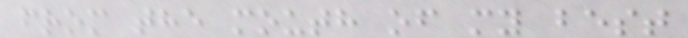from the mouth of my best
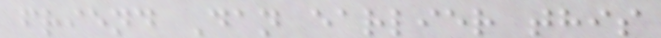friend Dan earlier this
